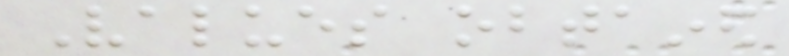Values obtained
